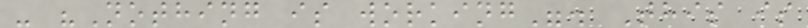- "Nothing is working". This is
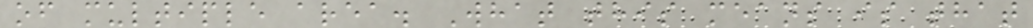of multiple area. What this means is that
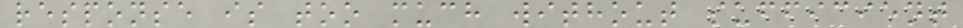response is too much without sufficient
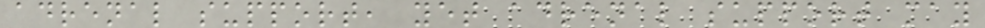adrenal support, yet adrenal support may
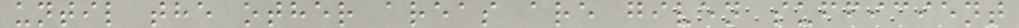until the other areas are given sufficient
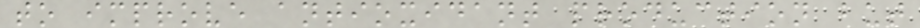to improve antioxidant production but
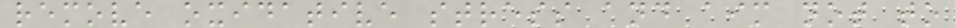remove oxidative stress and aim not to
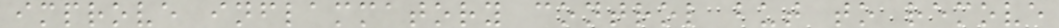improve inflammatory control but to remove
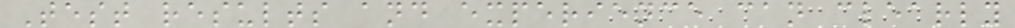Test results and experience can clearly
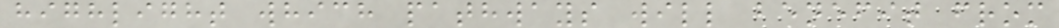highlight which pathways will benefit from
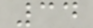34
